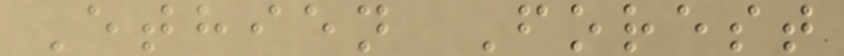Ethien Forest
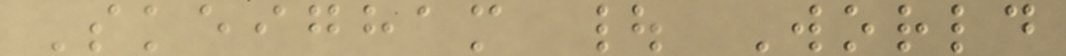Skeigham | World
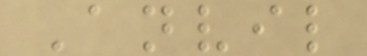Anvil
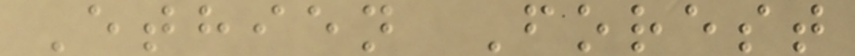Ethien Forest
